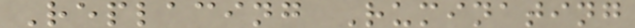Replacing Ruminating
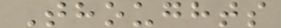Thoughts
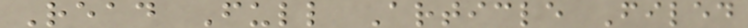Read Full Article Filed
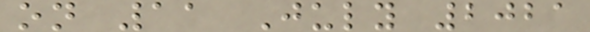on 11 July 2021
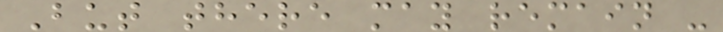But there may remain -
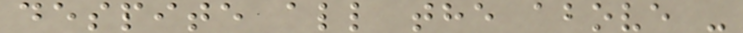despite all the above -
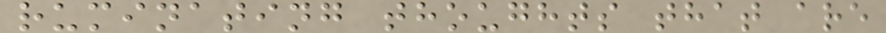ruminating thoughts that are
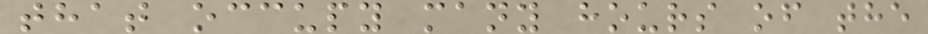that occupy many hours of the
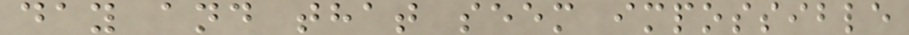day and that seem impossible
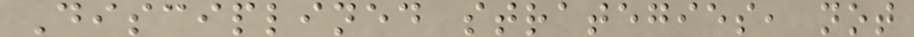Disciplined strategies, not
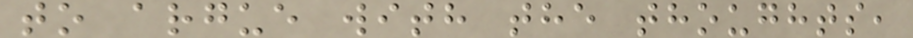to argue with the thoughts,
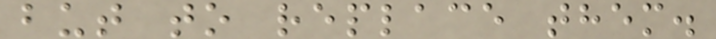but to replace them.
